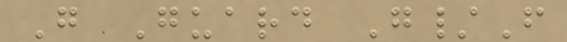G Guard G/F
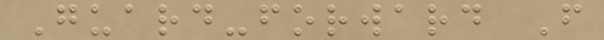Guard-forward F
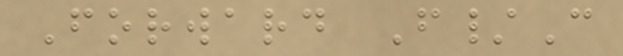Forward F/C
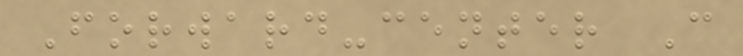Forward-center C
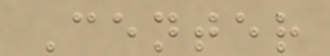Center
